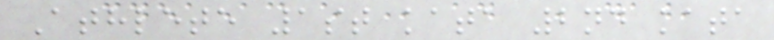Athlete 1st kata 2nd kata
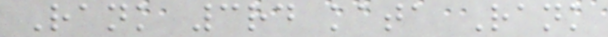Rank 3rd kata Rank
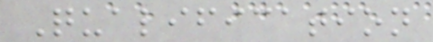Qualification
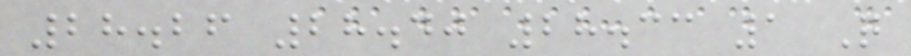28.26 28.40 28.33 1 Q
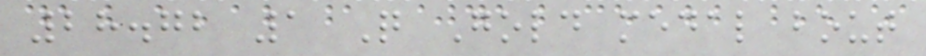28.72 1 Q Gold medal bout
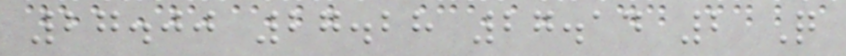27.00 27.28 27.14 2 Q
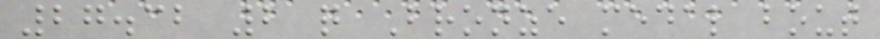27.32 2 q Bronze medal bout
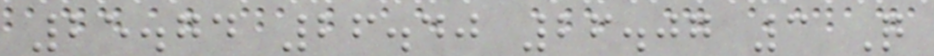25.74 26.40 26.07 3 Q
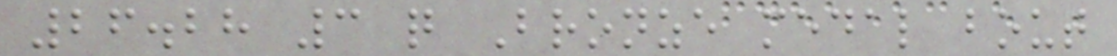26.28 3 q Bronze medal bout
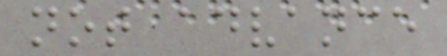not advance
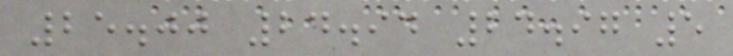25.00 24.94 24.97 5
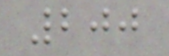200
